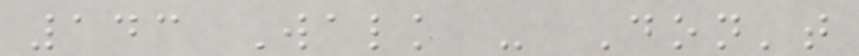143 Walk - Don't
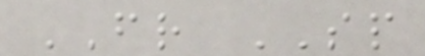FR SP
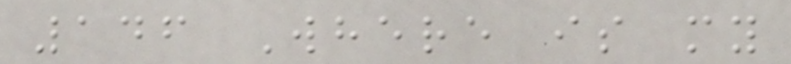146 Where is my
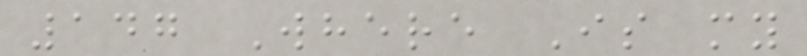147 Where Is my
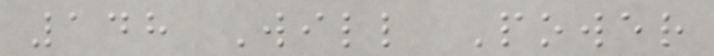148 Will Power
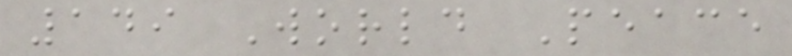149 World Peace
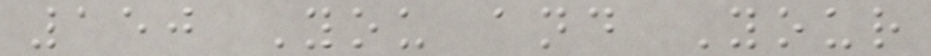150 You and Your
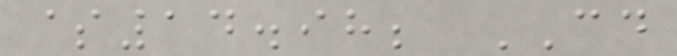$14.98; CD
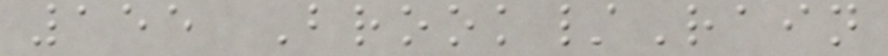155 Brook/Rain
